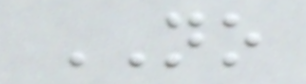NO
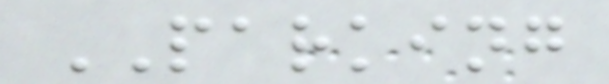PARKING
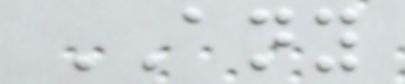ANY
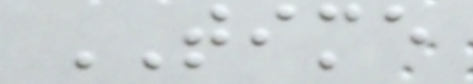TIME
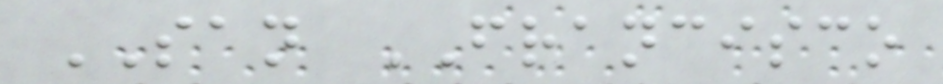SAN FRANCISCO
